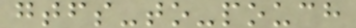gtfs-to-pouch
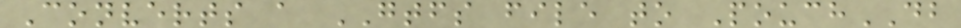Converts a GTFS file to PouchDB
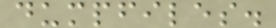dumpfiles.
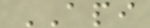API
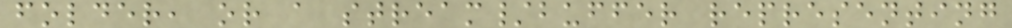folder, or a stream/buffer representing
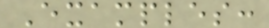Examples:
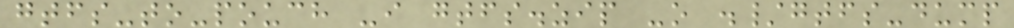gtfs-to-pouch -i gtfs.zip -o ./gtfs-dump
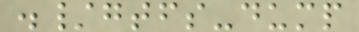./gtfs-dump
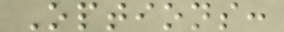Options:
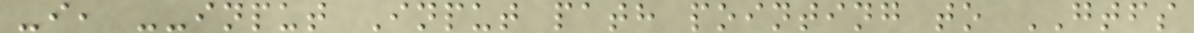-i, --input Input path pointing to GTFS
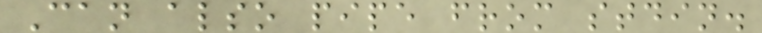Can also pipe from stdin.
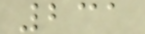231
